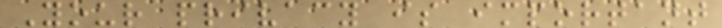Your privacy is important
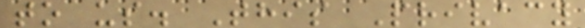to us. This Privacy
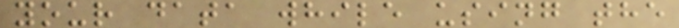your data while using the
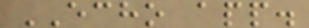ECHO app.
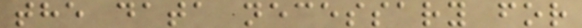the data necessary for
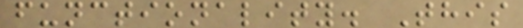functionality. This
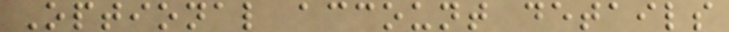Optional account details
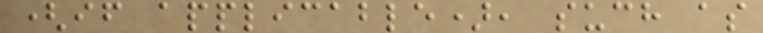(if applicable), such as
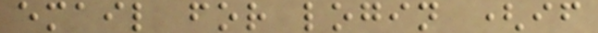email for login (if
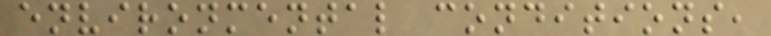environmental conditions,
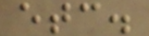etc.
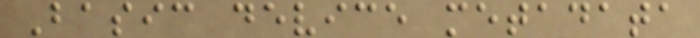Basic device metadata
